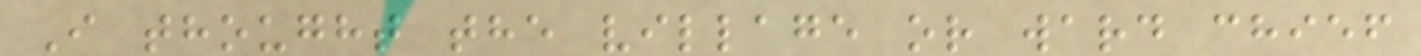I thought the village or ward chief
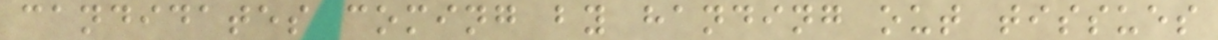candidates coming by handing out tissues
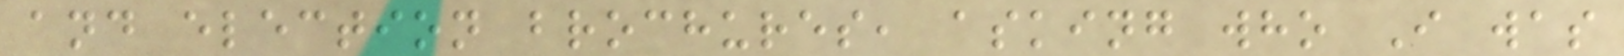and election brochures, asking who I was
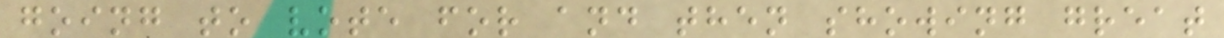going to vote for and then showing great
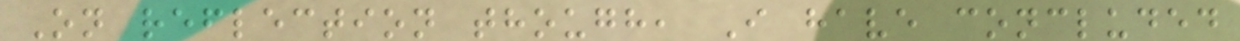On reflection though, I have concluded
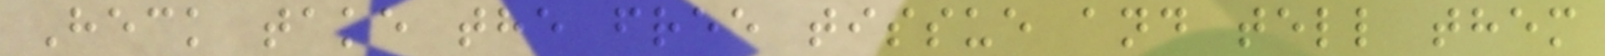Heck take the free tissue and tell them
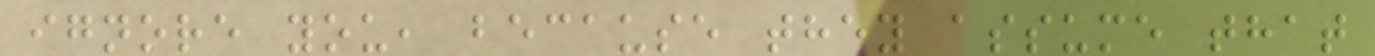ignore you, because they assume that
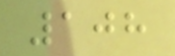108
